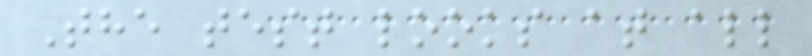The test looks at all
